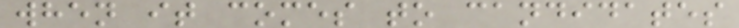when it comes to candidates
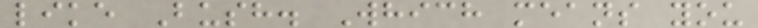like Bush. Which means you
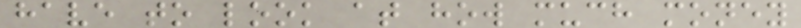have to look at how much money
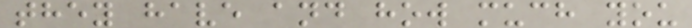they have and how much you
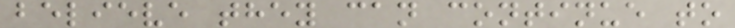believe they can continue to
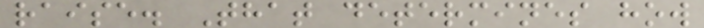raise. That determines how
